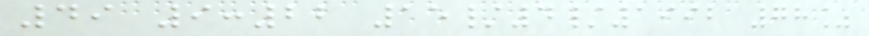49 9:22 15/4/1992 78%
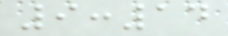9:14
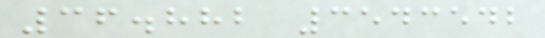36.882 3543542
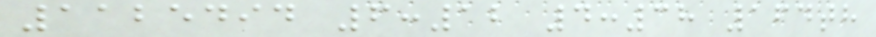1125494 6:12 4:38 164th
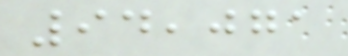94,071
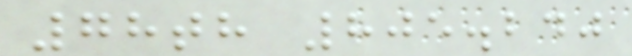78th 805.240
